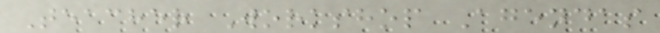Teacher Workshop Agendas
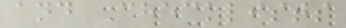and Checklists
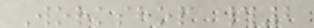Workshop #2
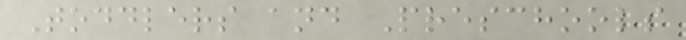Toddlers and Preschools
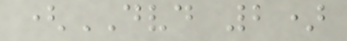(DVD 2)
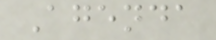Agenda
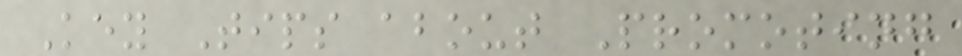Key Tips about Promoting
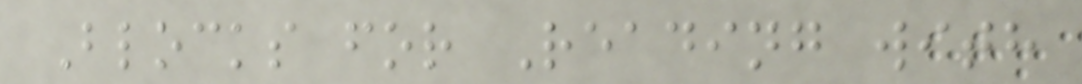Blocks for Reading with
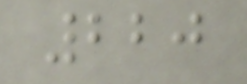220
